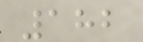182
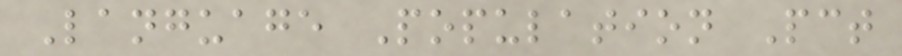Language Population Pct
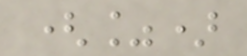(%)
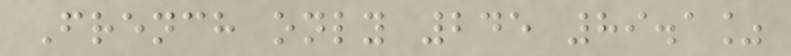French only 245 89.1%
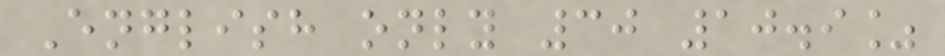English only 30 10.9%
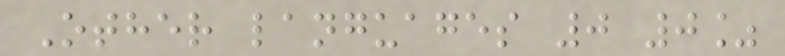Other languages 0 0%
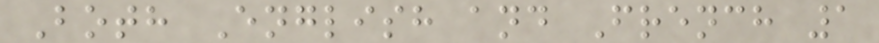Both English and French 1
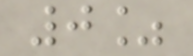0%
